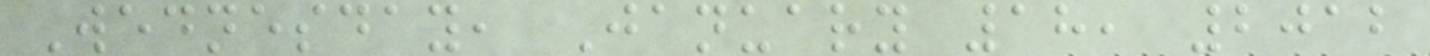Wednesday, January 18, 2012
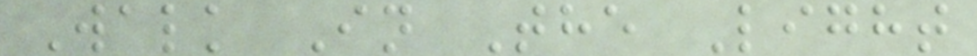Walk In The Light
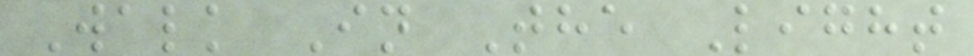Walk In The Light
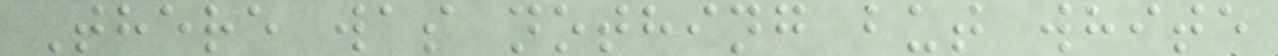There was nothing but white
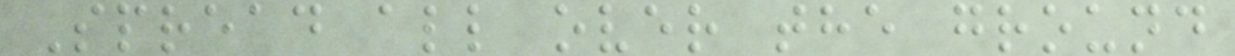Spread all over the ground
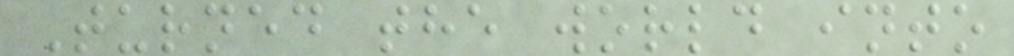Turned the world into
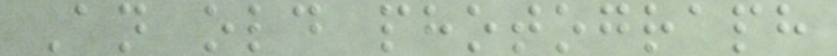An old photograph
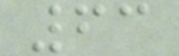63
